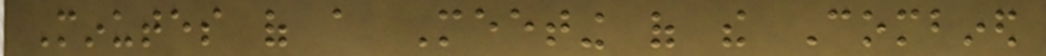Minutes of a Meeting of the Combined
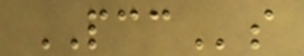PCCs
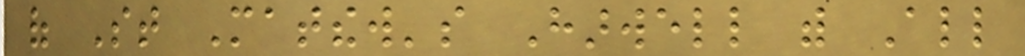of St Matthew's Harwell with All
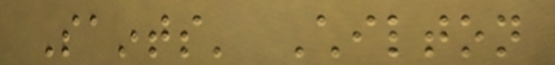Saints' Chilton
